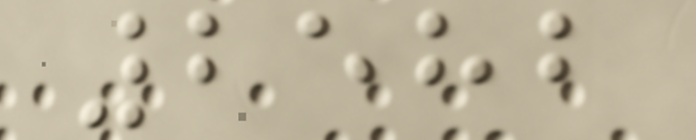2582
